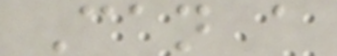Can a
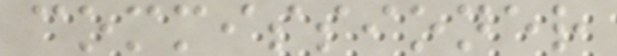commissioner
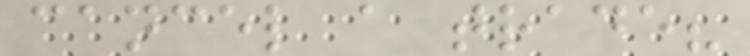cancel a trade?
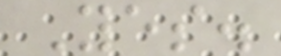Yes.
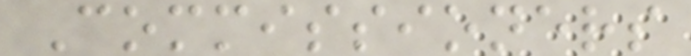Commissioners
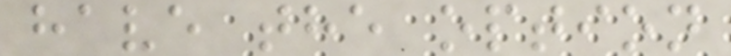have the option
